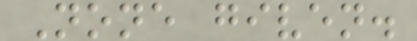None given.
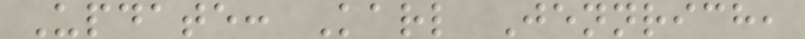Update: Karl Jennrich,
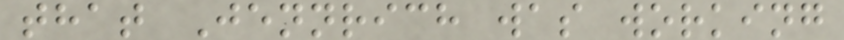that Jennrich was working
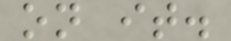on it.
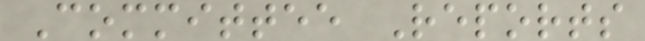Committee Reports
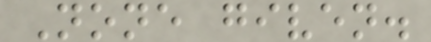None given.
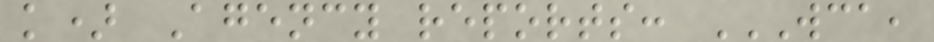k) Agency reports: WCA,
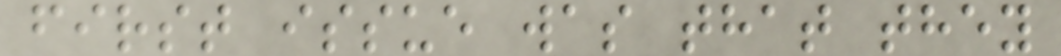first issue was that they
